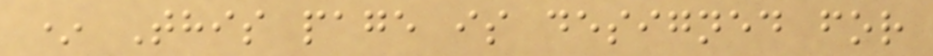* This page is designed for
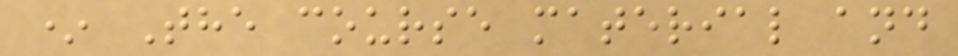* The course material and
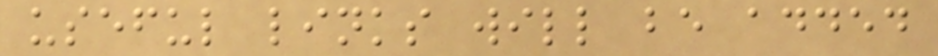useful links will be added
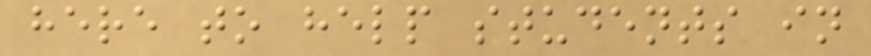here to help students in
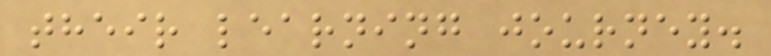their learning journey.
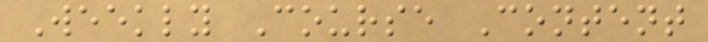Weekly Course Content
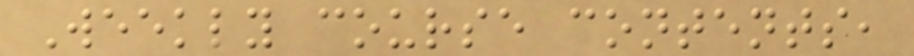Weekly course contents,
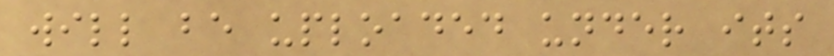will be uploaded under its
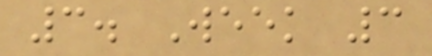3. Week 3
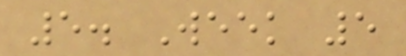5. Week 5
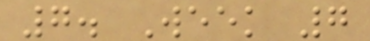7. Week 7
